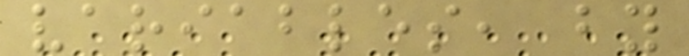variables, by
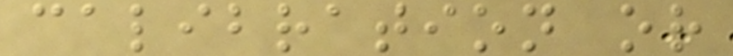calibration or
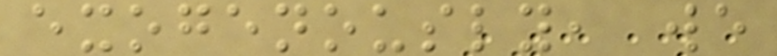exogenously, we
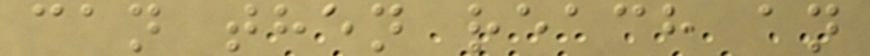can then reach an
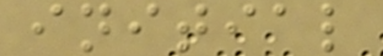initial
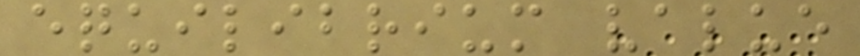equilibrium value
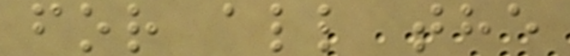for all the
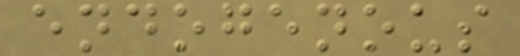endogenous
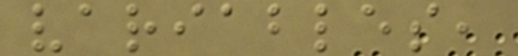variables,
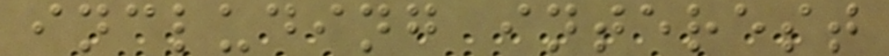including interest
